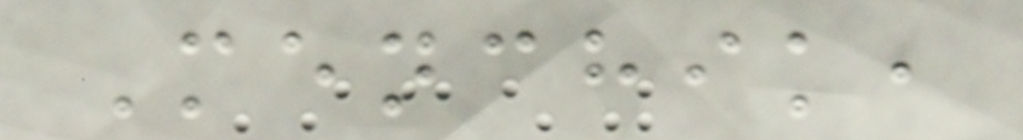Menchik,
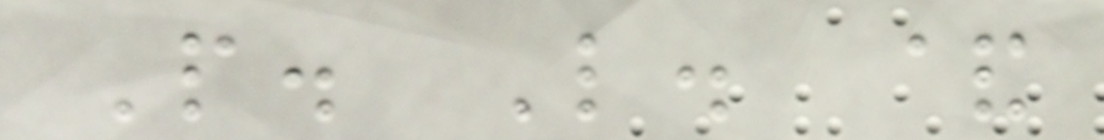P. L. &
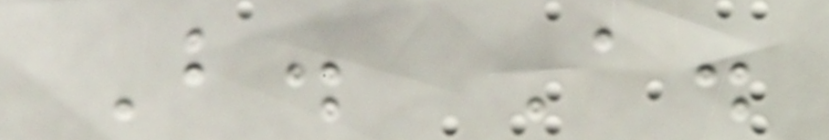B. A.
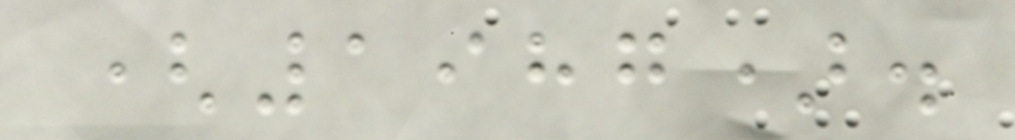(1987).
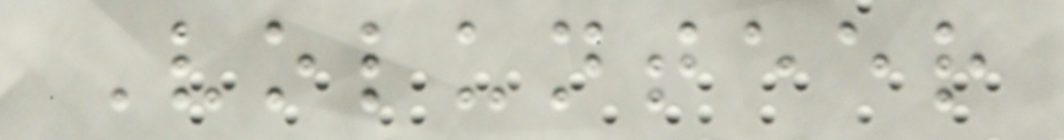Volunteer
